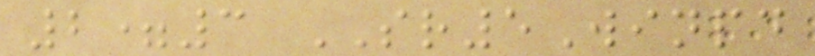2=3 SR5Winpd
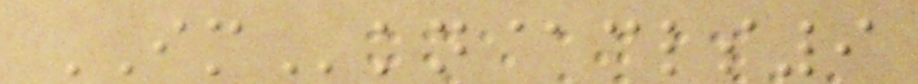IMkn@cls9
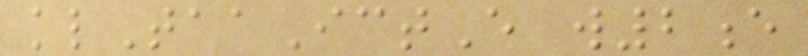klTaaIctE w2e
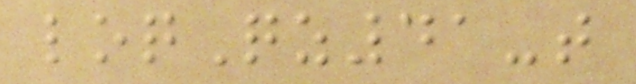loqQz41-t
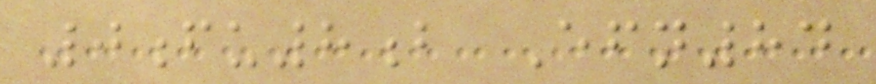0fu8b Efn84
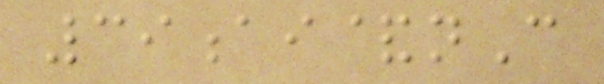39ai&nC
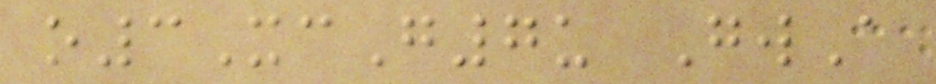o3XcG7u GwA
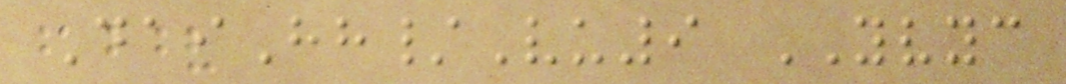DaiHh/Vu9 YVYC
